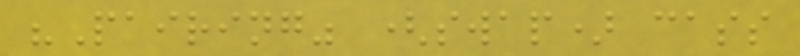"Pairing" (swap) cass
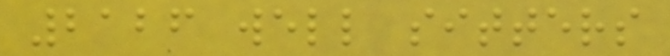2126 well sitters
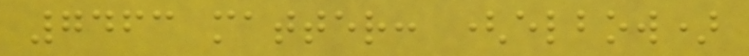7463 matter: (elbow)
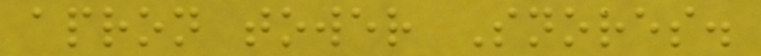apron tower Snores.
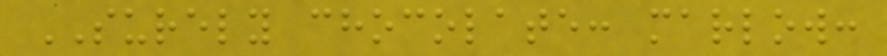SURELY chocolate: marlow:
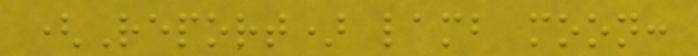(Report) lamb moon:
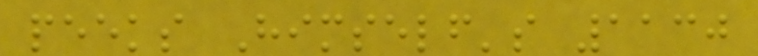peeks Himself's 1130
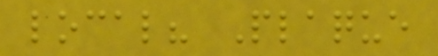local? Plaque
